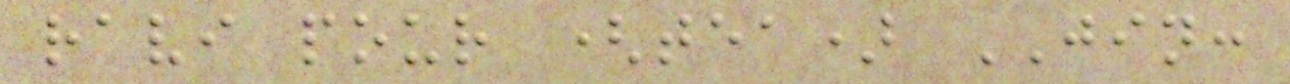ravi pour (tea) JIN:
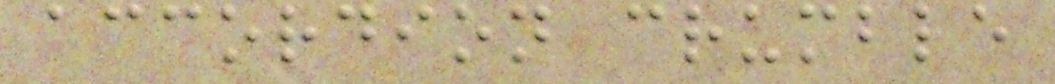accordion crumble
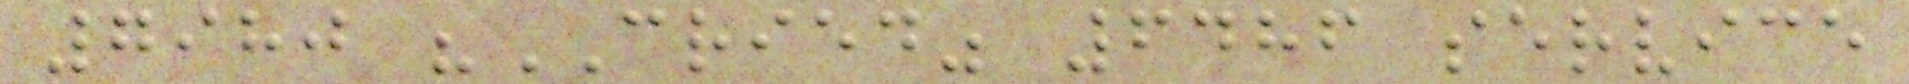7980 "CRIED" 6486 service
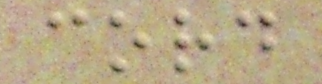cord
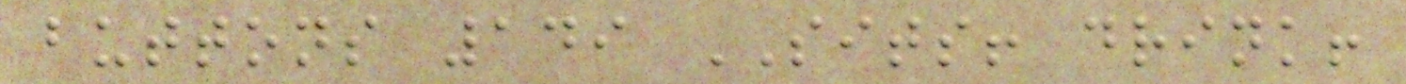buttons 149 SITS! drink!
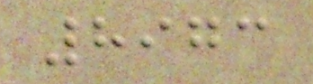8973
